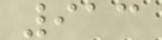913
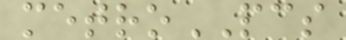metroPCS
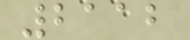2112
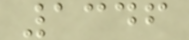1346
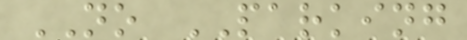NO PARKING
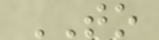TO
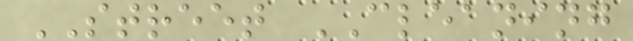STREET CLEANING
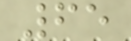65
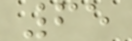65
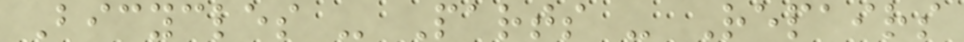Bicycles - Parts - Repairs
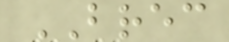BREC
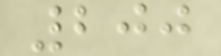200
